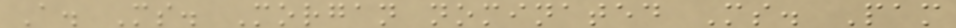A. Ms. Morgan nominated Ms. Pam
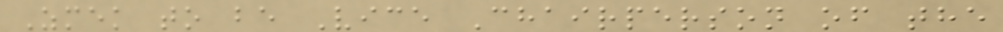Zmek to be Vice Chairperson of the
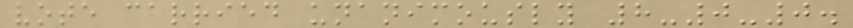vote carried unanimously 8-0-0.
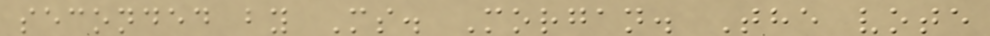seconded by Ms. Morgan. The vote
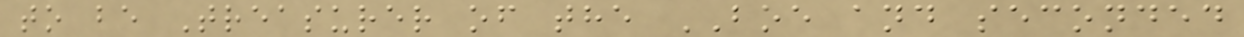to be Treasurer of the BOE and seconded
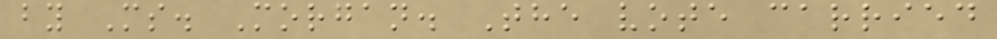by Ms. Morgan. The vote carried
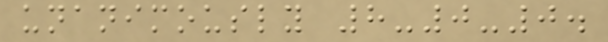unanimously 8-0-0.
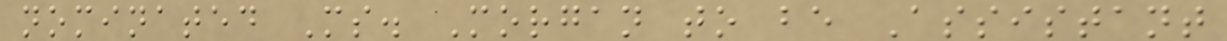nominated Ms. Morgan to be Assistant
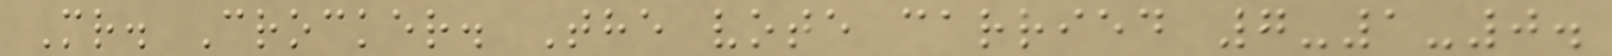Mr. Crocker. The vote carried 7-1-0.
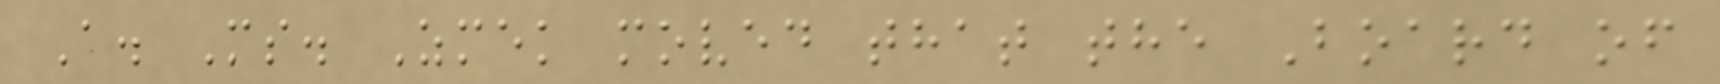A. Ms. Zmek moved that the Board of
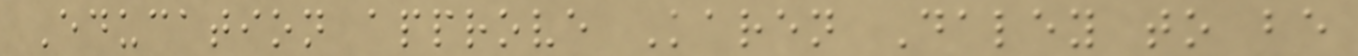Education approve Karen Daley to be
